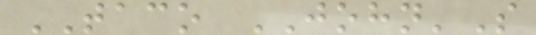TACO JOHN'S
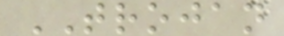TROJAN
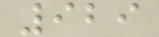929
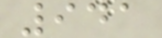941
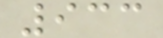933
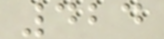424
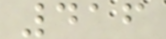416
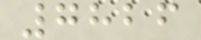7826
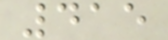415
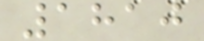1810
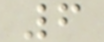6
